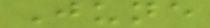June
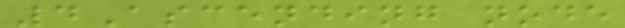4Ascending node
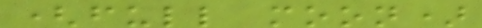(full moon)
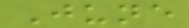June
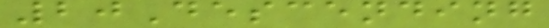20Descending
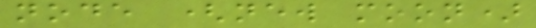node (new moon)
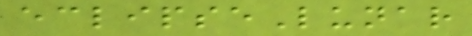eclipseLunar
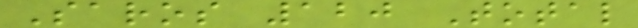Saros 120 Total
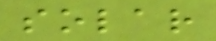solar
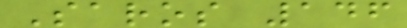Saros 146
